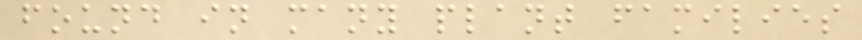found in many plant families
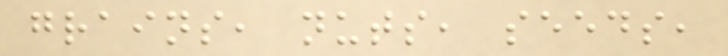grains, nuts, seeds,
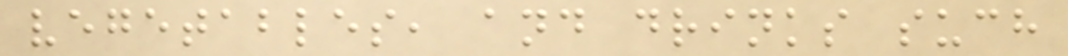vegetables, and drinks such
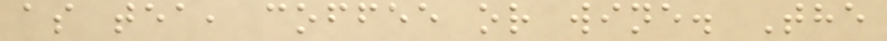as tea, coffee or wine. The
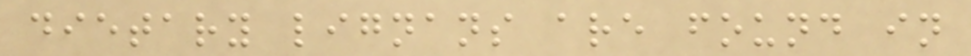dietary lignans are found in
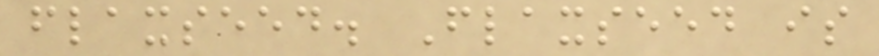flaxseed. Flaxseed is
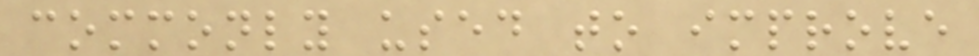commonly used to improve
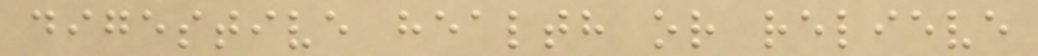digestive health or relieve
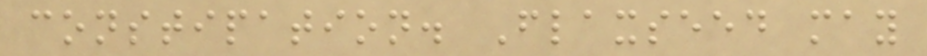constipation. Flaxseed may
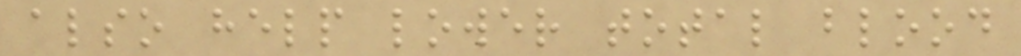also help lower total blood
